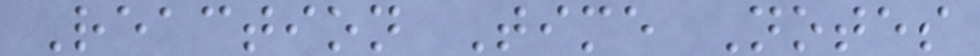Reaction Time Notes
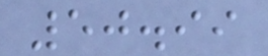50.99
